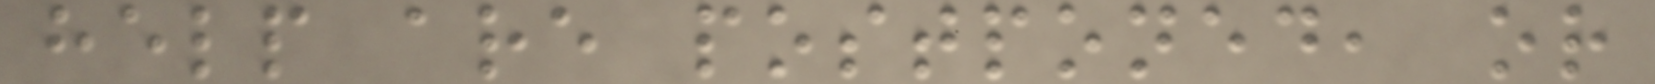help are postponed, or
